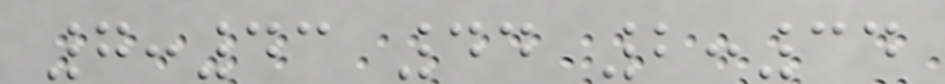7:43 44 2:34
